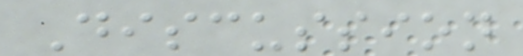Discussion
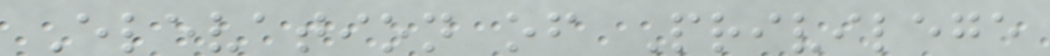Elevation of Privilege
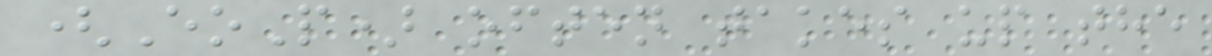(EoP) often takes up the
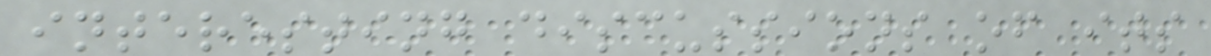interesting discussions of its
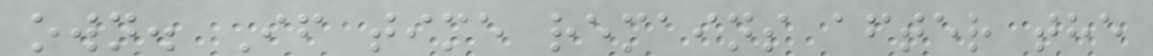own. If time remains after the
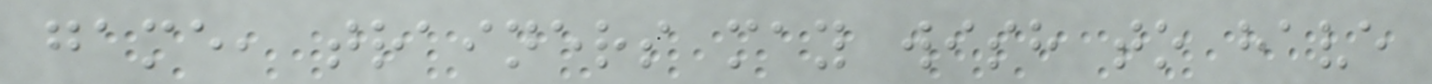game, trainers may wish to have
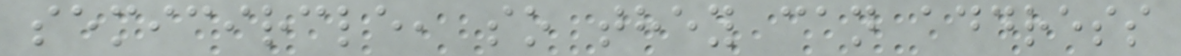semicircle, so they can address
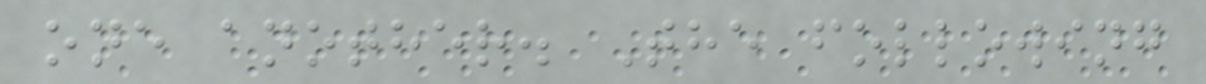one another. The following
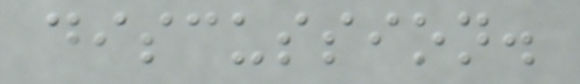discussion.
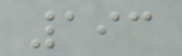193
